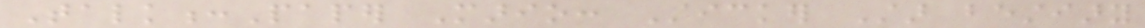Talk:Paper Mario: Sticker Star bestiary
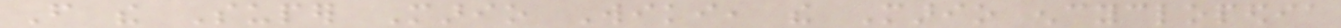From the Super Mario Wiki, the Mario encyclopedia
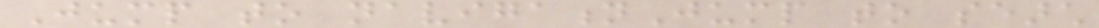Jump to navigationJump to search
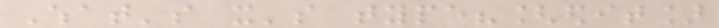What's it's type?[edit]
